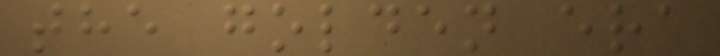the golden era
